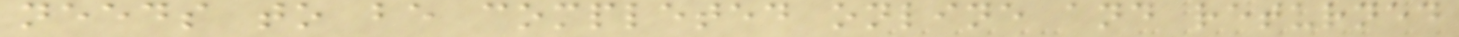needs to be completed online and returned
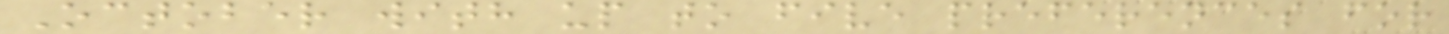October with up to five preferences for
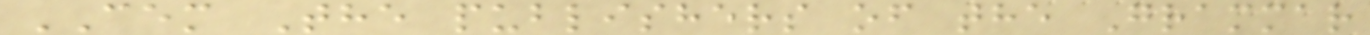CEM The publishers of the Grammar
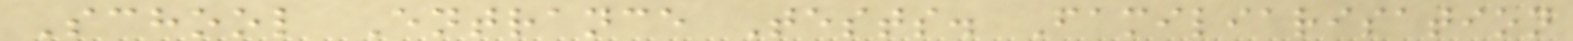School Entrance Tests. Familiarisation
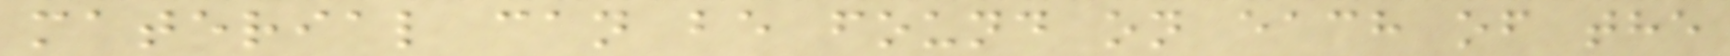material can be found on each of the
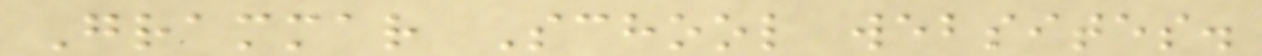Grammar School websites.
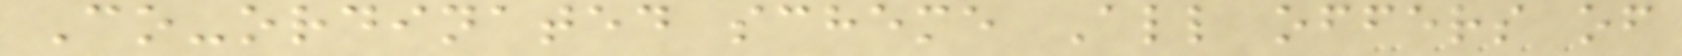Co-ordinated scheme All offers of
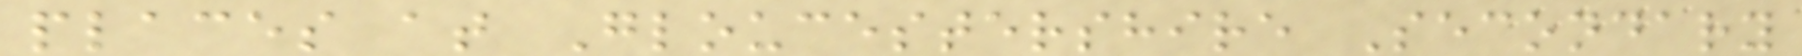places at Gloucestershire Secondary
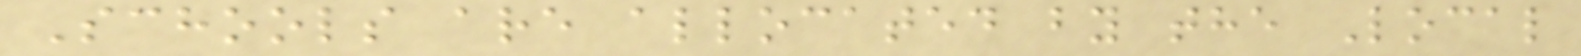Schools are allocated by the Local
